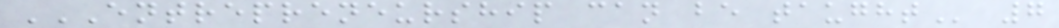ENTREPRENEURSHIP CAN BE TAUGHT 7
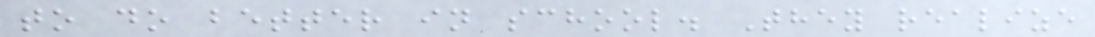to do better in school. They realize
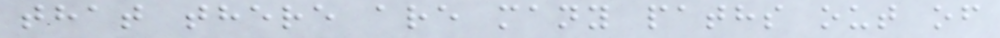that there are many paths out of
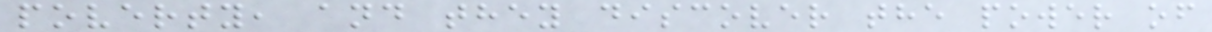poverty, and they discover the power of
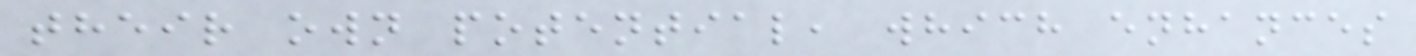their own potential, which enhances
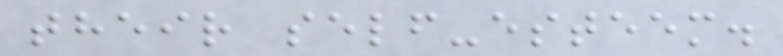their self-esteem.
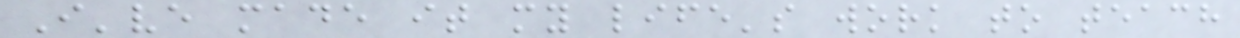I've made it my life's work to teach
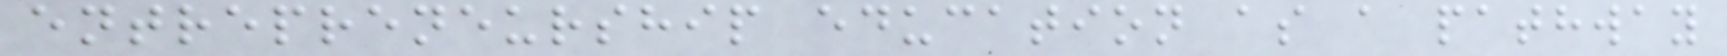entrepreneurship education as a pathway
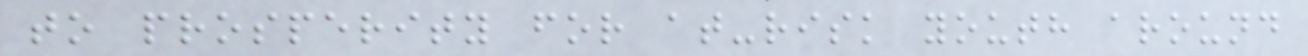to prosperity for at-risk youth around
